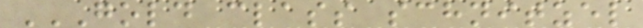GOLD CLASS SCHNITZEL
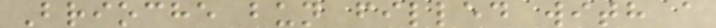Brioche bun filled with a
